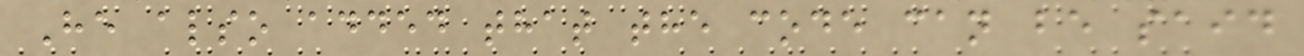He also added that the code can be said
